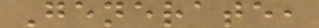Generate,
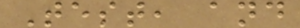Test, and
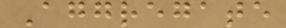Aggregate
